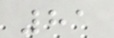81
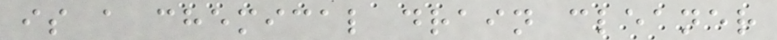is a chemical drain cleaner
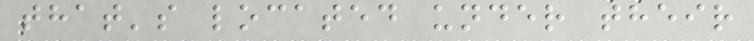that's located under their
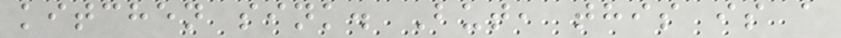kitchen sink. But, this is a
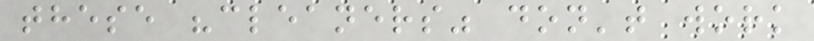these "cleaners" don't work
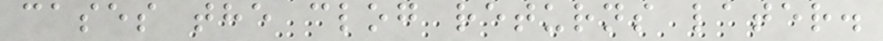cases the clog returns later.
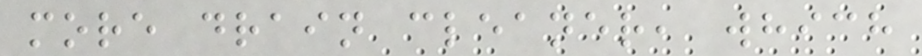more drain cleaner, which
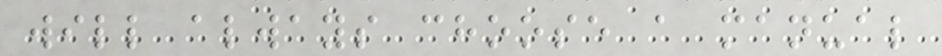will always choose a manual
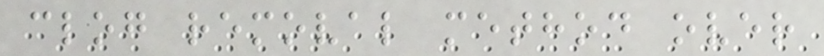clog removal method over
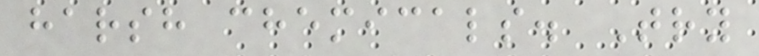harsh chemicals. Try
